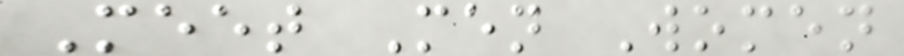Meet Men Women
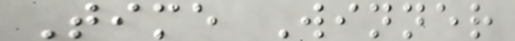Time Winner
